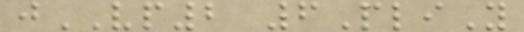jVP2 6PliY
